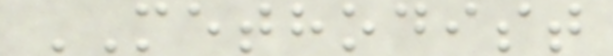METHODIST
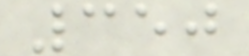350
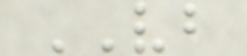VB
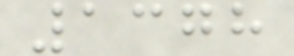1378
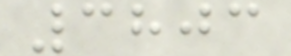3803
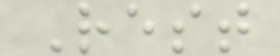Rest
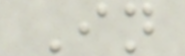In
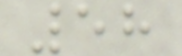58
